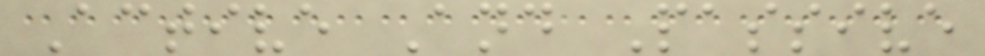Active And Passive
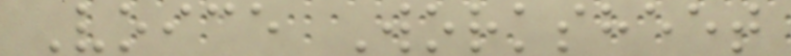Voice Worksheet
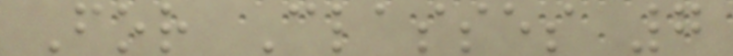For Classes 7
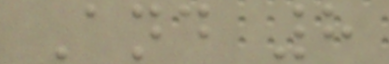And 8
